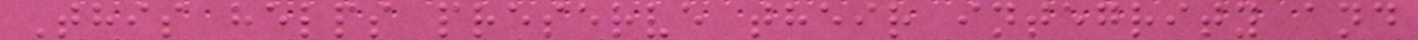This helps preserve their integrity and
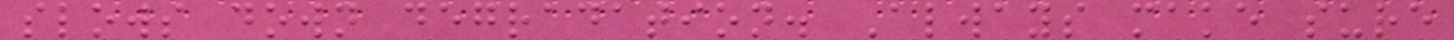slows down degradation. Always make sure
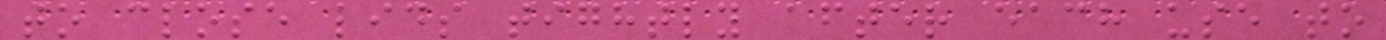to close lids tightly after each use to
